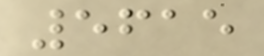5615
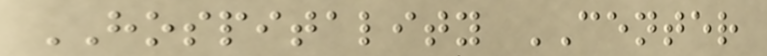HOSPITALITY CENTER
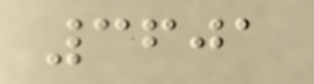3601
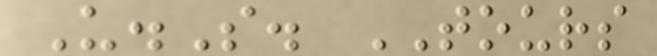U.S. TOURS
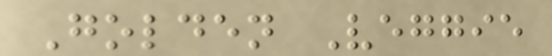Golden Veggie
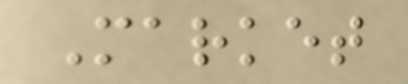Market
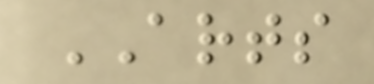ARTS
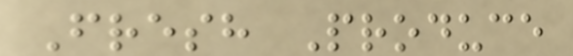Fresh Produce
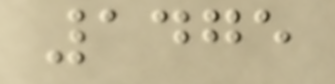1475
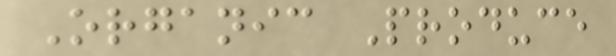Organic Produce
